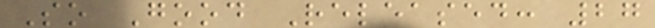So Good Released: 27
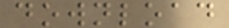download
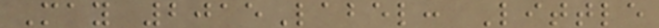May 2015Label: Little
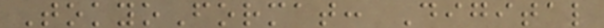TokyoFormat: Digital
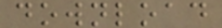download
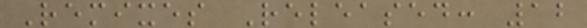Remixes Released: 12
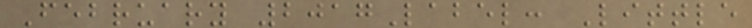February 2017Label: Little
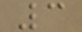3
